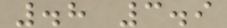.8 3.9
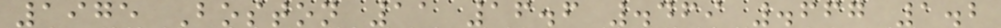1975 Boston 11 16.6 .469 .667 1.2
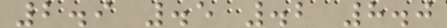2.9 .5 .2 8.0
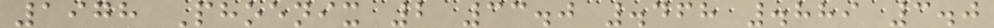1978 Phoenix 2 33.0 .468 .889 3.0
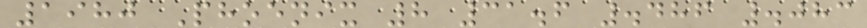1980 Phoenix 8 31.6 .486 .083
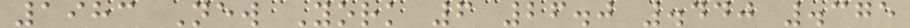1983 New York 6 26.0 .440 .375
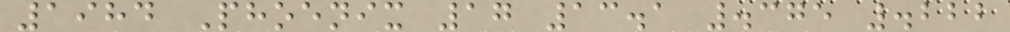1984 Phoenix 17 13.1 .375 .222
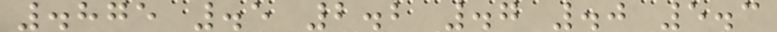.875 .5 2.2 .7 .0 5.3
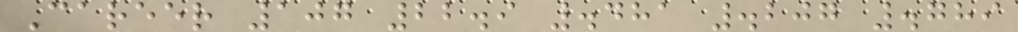Career 107 22.9 .481 .207 .789
